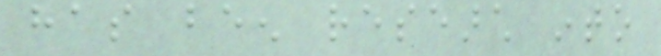has been research into
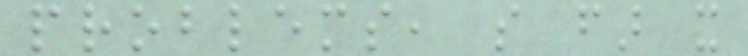problems, so far it
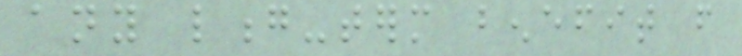any long-term benefit from
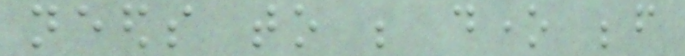needs to be done before
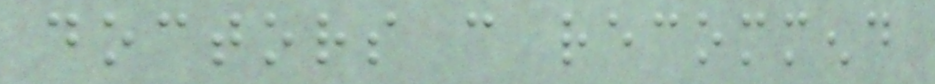doctors can recommend
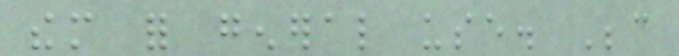them for general use. Because
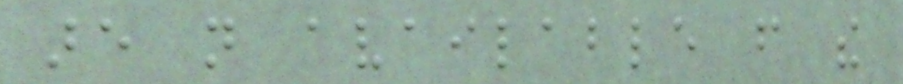are not available from the
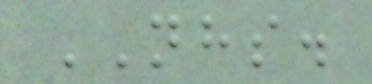NHS.
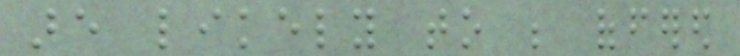are likely to be offered
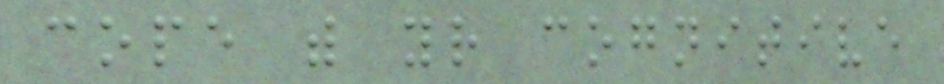cope with your cognitive
